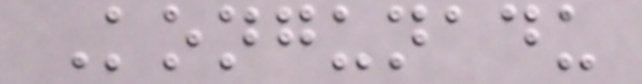Kongunadu
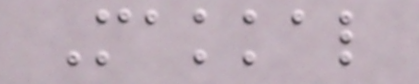Makkal
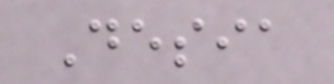Desia
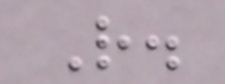R.
